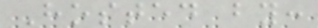Hosted by:
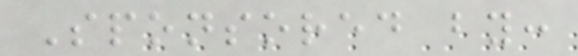Sponsored by:
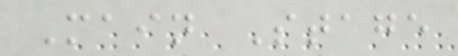Main Stage
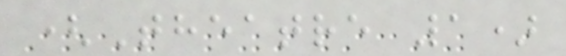(Theatre 1)
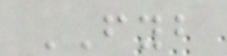FYB
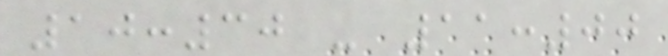10:30 - 11:00
